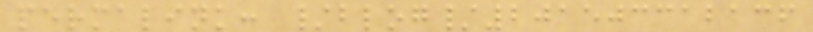permalink: /blog/201503312136
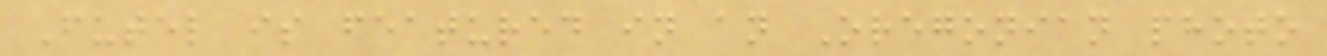Futel is featured in an Oregonian photo
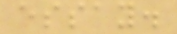essay.
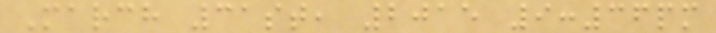March 31st, 2015 9:36pm
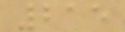215
